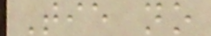Tie no
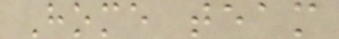Home team
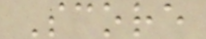Score
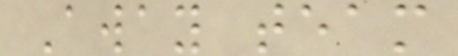Away team
